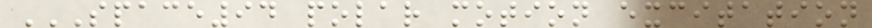SPACE94 POLAR MOTION EXCITATION
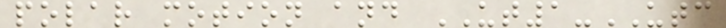polar motion and UT1-UTC
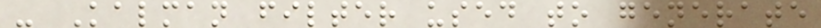- Kalman filter used to generate
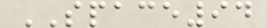SPACE94
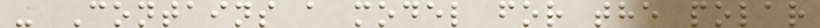- Contains a model for the polar
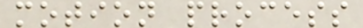motion process
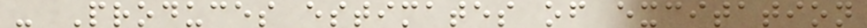- Produces estimates of excitation
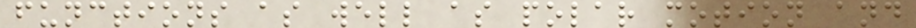functions as well as polar motion and
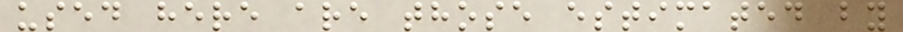used here are those estimated by
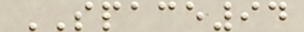SPACE94
